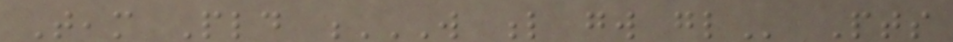Team Pld W L GW GL Pts
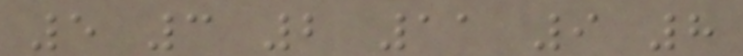5 3 2 11 9 8
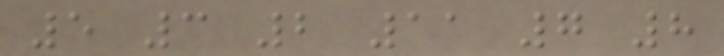5 3 2 11 7 8
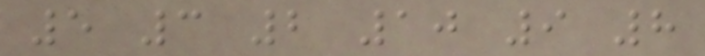5 3 2 10 9 8
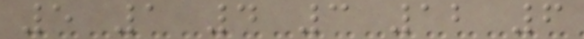5 1 4 3 12 6
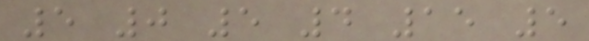5 0 5 4 15 5
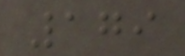179
